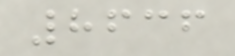8636
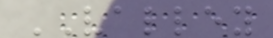VALLEY
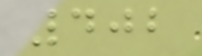402
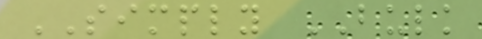SIMPLY BULK
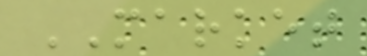MARKET
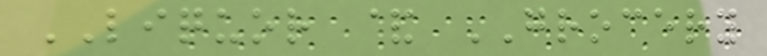LIQUOR & GROCERY
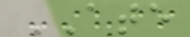ATE
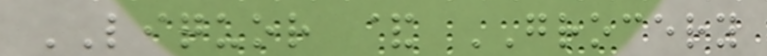LIQUOR & GROCERY
